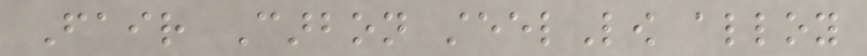Fair Carbon steelLow alloy
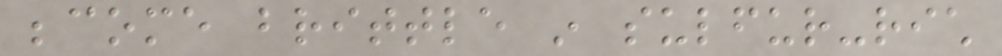become brittle in sulfur-rich
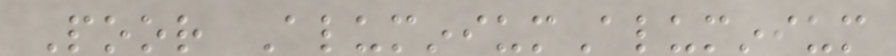Poor AluminiumAluminium
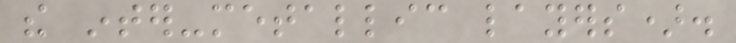the inter-metallic layers).
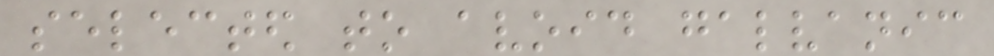selected to avoid galvanic
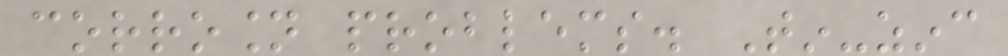corrosion problems. Tin-zinc
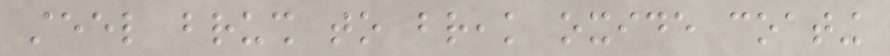steel brush to break oxide coating
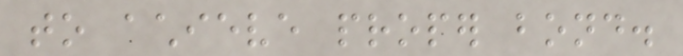to achieve proper bond.
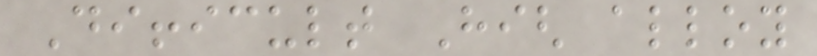Difficult High alloy
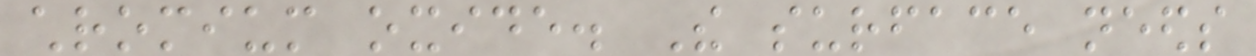chromium oxide. The surface needs
